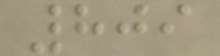809
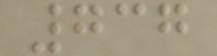737
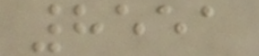8551
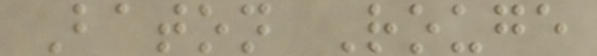Baton Rouge
